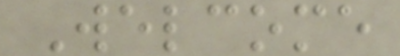Welcome
